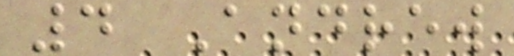4 Andrew
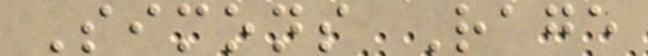Simons Rage
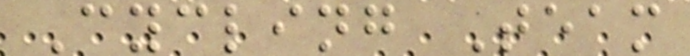Cycling Team
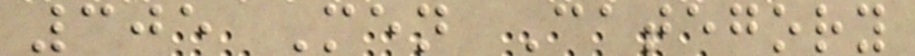305 Men Category
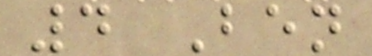4 Ben
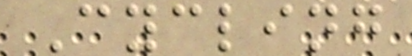Cycling
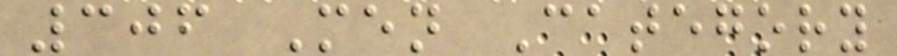306 Men Category
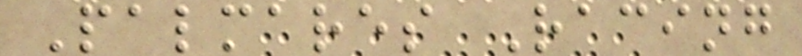Palmares Racing
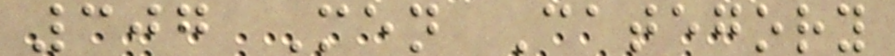307 Men Category
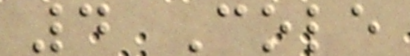4 Cole
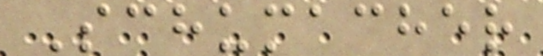Schumacher
